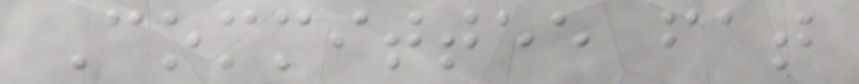Committee fat
